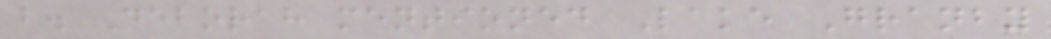b. Deborah mentioned Lake Granby
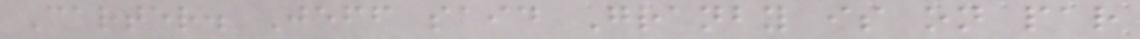Carter. Jeff said Granby is on par
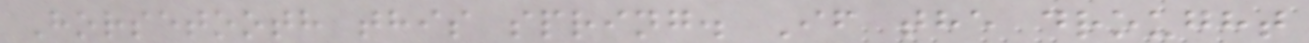Horsetooth this spring. If the drought
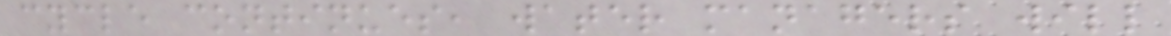cycle continues, water managers will
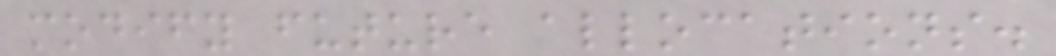modify future allocations.
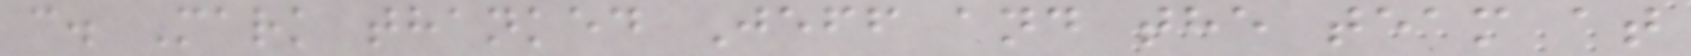c. Mark thanked Jeff and the team at
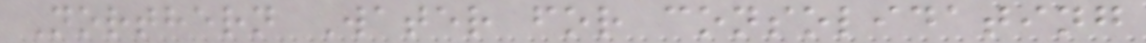Northern Water for consolidating
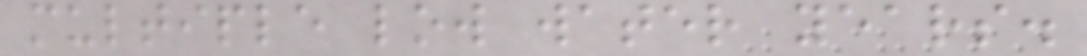multiple low water years.
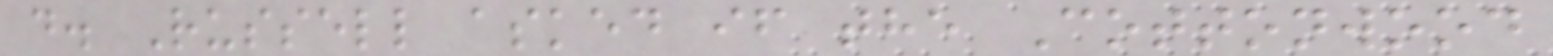d. Russell asked if the Cottonwood
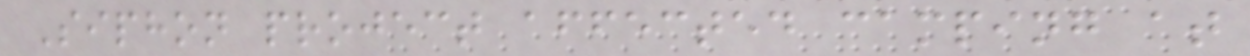Siphon project affected camping at
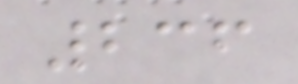236
